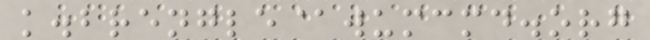k.brengle@wumcmd.org
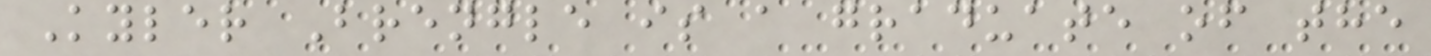Kyler Brengle is a graduate of the
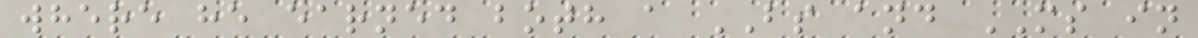where he earned both a BS and MS in
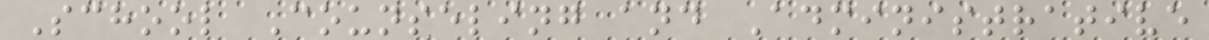School Counseling and Administrative
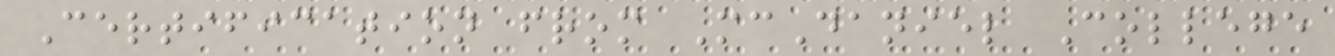Certification from McDaniel College
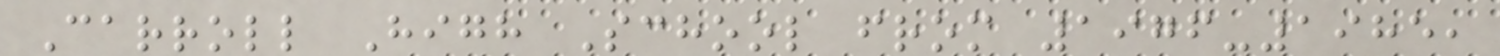Carroll High School from 1976-1985,
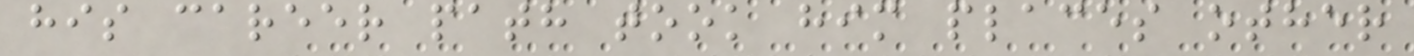his career path took him places other
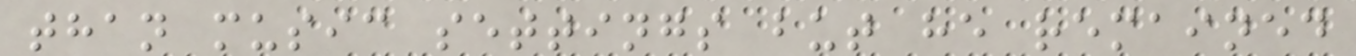than music settings but he remained
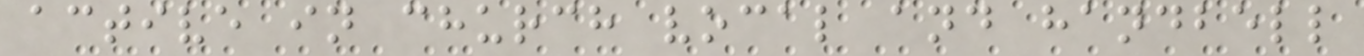active in church vocal and handbell
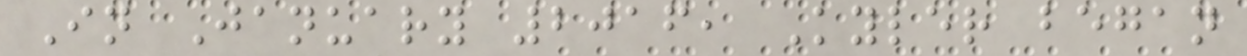In January 2016, Kyler began
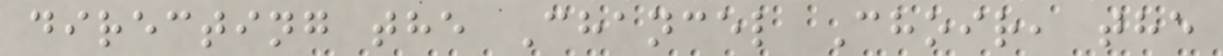directing the Chancel Choir, the
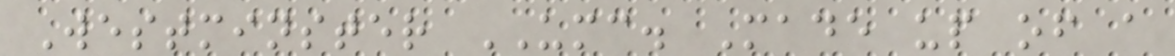Westminster UMC. Made up of a
